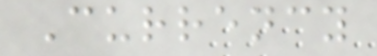Currency
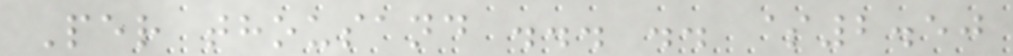Per thousand ... .. $2.50
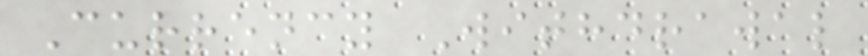Currency Withdrawal
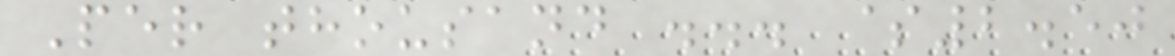Per thousand ... $2.50
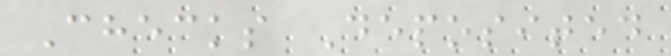Checks Deposited
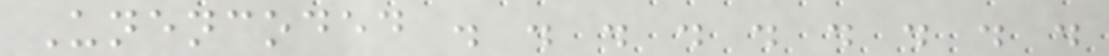Unencoded . . . . . . . . .
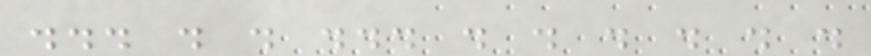... . . ... . . . . . .
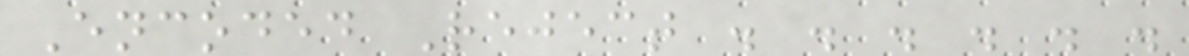Encoded Reject . . . . . .
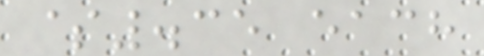$.35 each
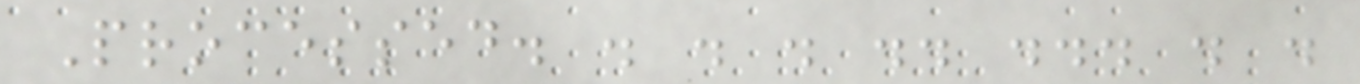Processed. . . . .. ... . .
